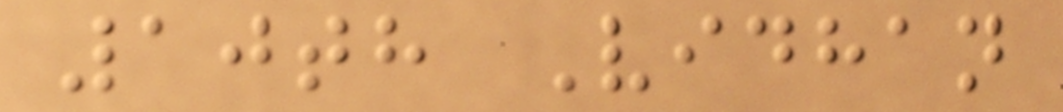10th Vidhan
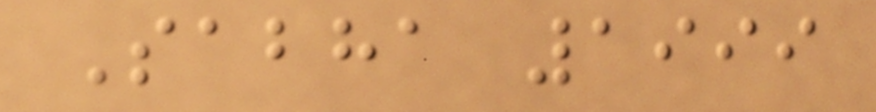Sabha 1999
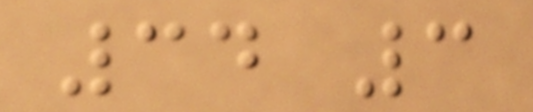34 3
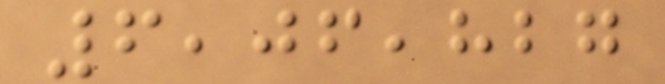6,06,827
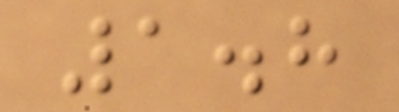1.8
